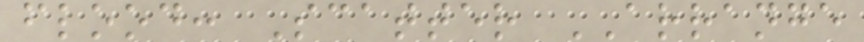flood: Scatter ARRANGE
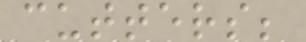cutters;
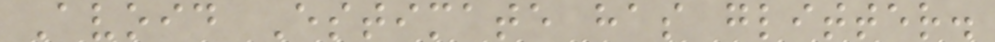Avoid Estimate has glitter.
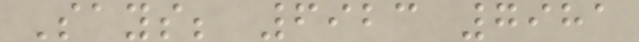Says; 6923 7981
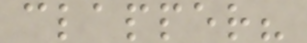clapper?
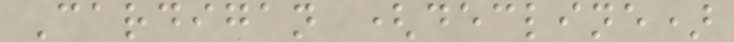Cardigan (decline)
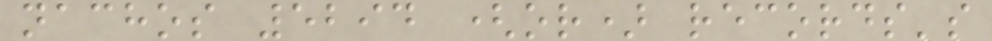nachos 5294 (or) records's
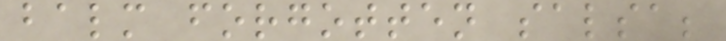balm forgotten salsa;
